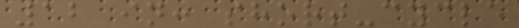12 in: short-cycle
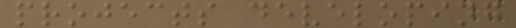projects developing
